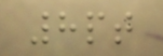8pt
